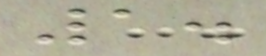1.
